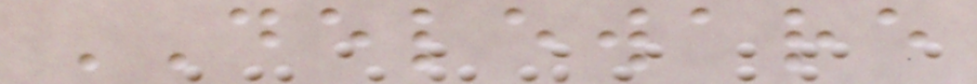DELEWARE
